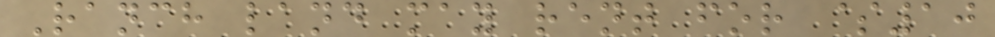Ranch land may rent for $10
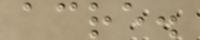acre.
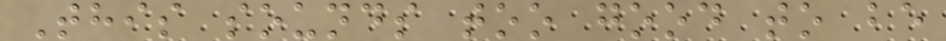This sounds too good to be
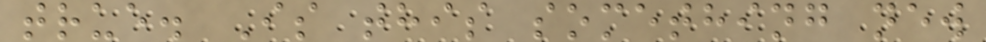true. Is this something new
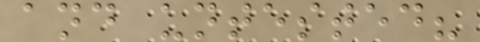and untested?
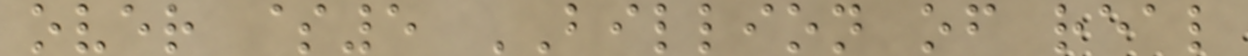over $5 BILLION of real
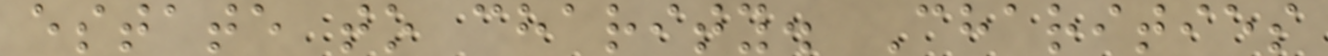estate to charity. Charities
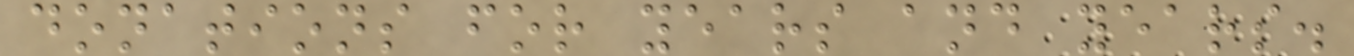donations for years and years.
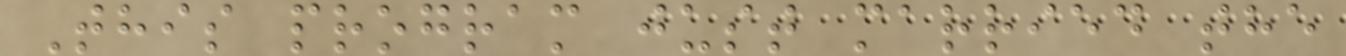This program just married the
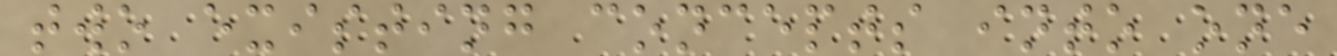two existing concepts into one
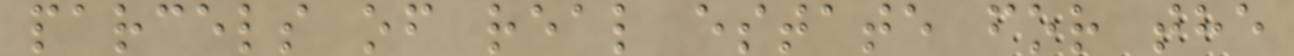parcels of real estate for the
